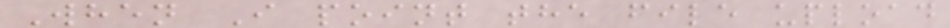When I point the file upload
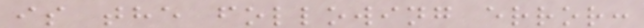is the following error:
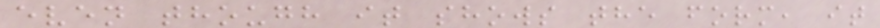even though it shows the form, it
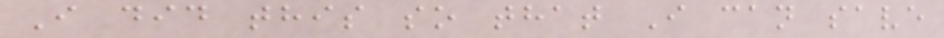I did this so that I can save
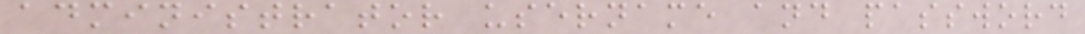administrator username and password
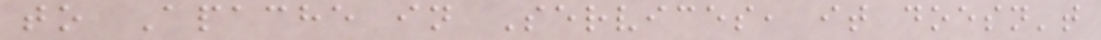to Apache in Services, it doesn't
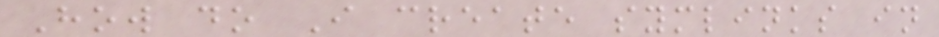How do I create symlinks in
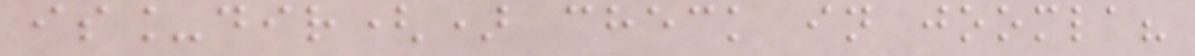is_dir() check in joomla?
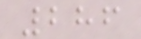286
